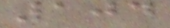104
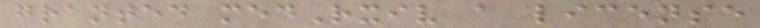granted medRxiv a license
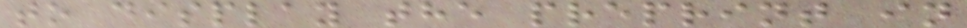to display the preprint in
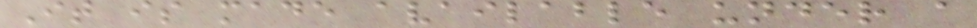It is made available under a
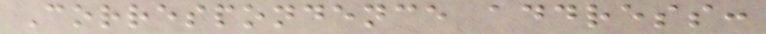Correspondence address:
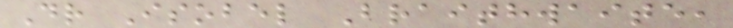Dr Isobel Braithwaite,
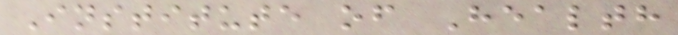Institute of Health
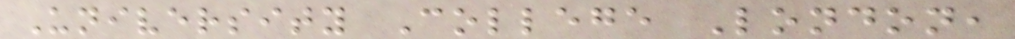University College London,
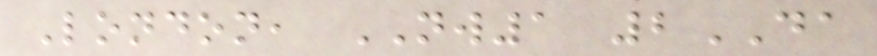London, NW1 2DA
